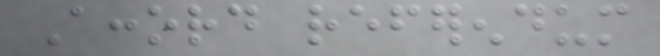Accord referendum
